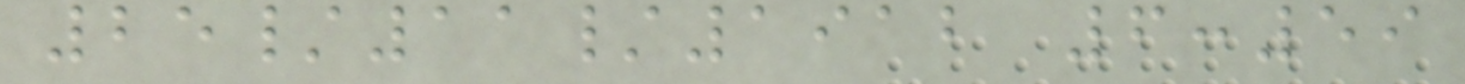25/11/1912 6:59
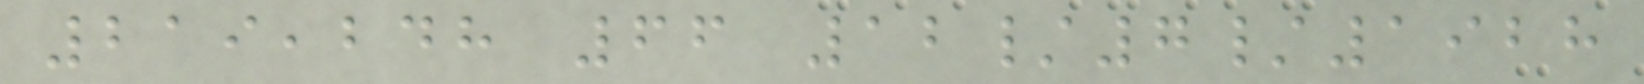219,248 66 12/7/1928
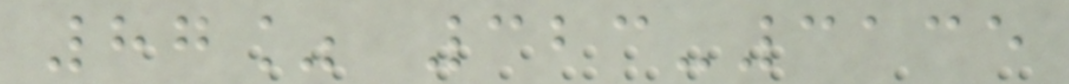87% 323-3135
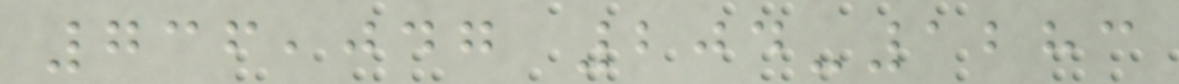736,047 204-1283
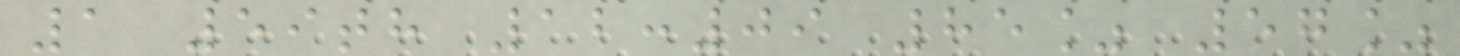1 59th 12:09 85% 57%
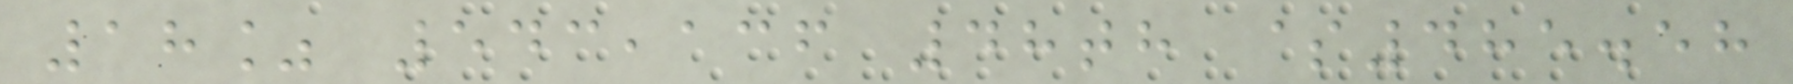18% 543,136 48th $485.58
